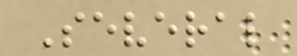Several
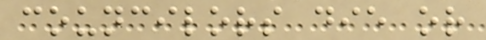councilors die or
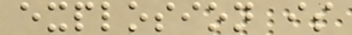explosion is
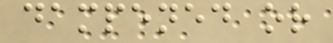dampened or
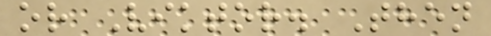or Viktor. Then
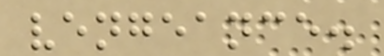vengeance.
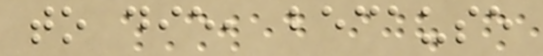to die, because
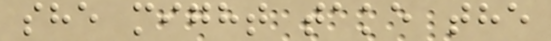she might take the
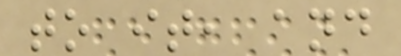to it, and
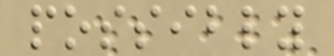possibly
